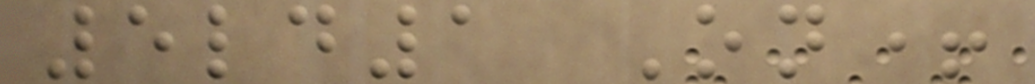5ld1 On+
